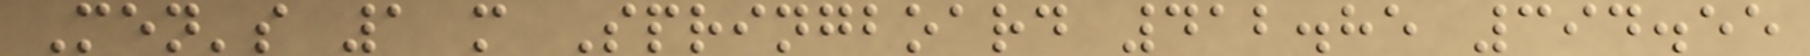Men's 1 m Springboard 412.85 394.55
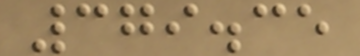379.35
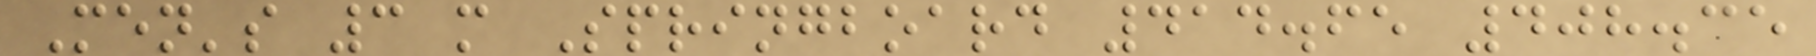Men's 3 m Springboard 414.65 408.35
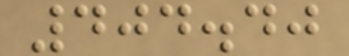404.40
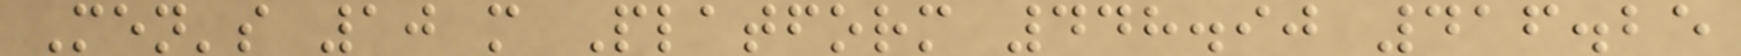Men's 10 m Platform 448.90 416.25
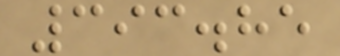393.85
